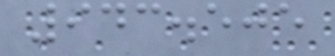943.505
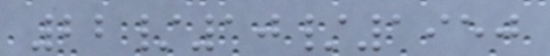22/10/1950
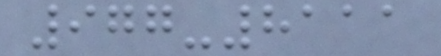977-8111
